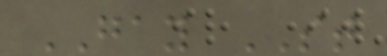GAY ST
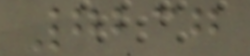7237
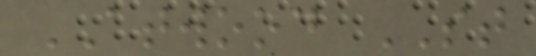ATWOOD ST
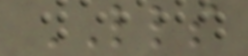LLS
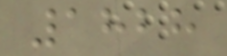1828
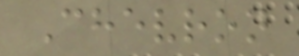Chevron
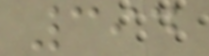394
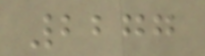2277
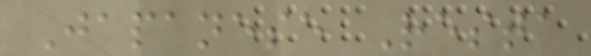Japanese Resta
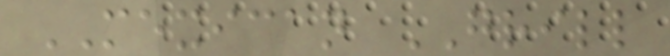MEXICAN GRILL
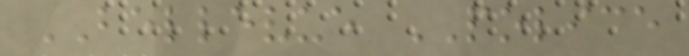BELLEVUE POLICE
